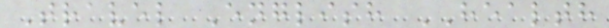Travel English HEALTH
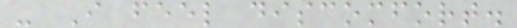- I feel discomfort.
